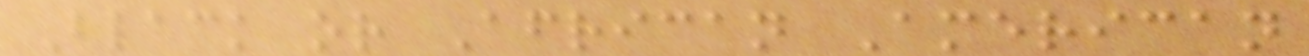Black or African American
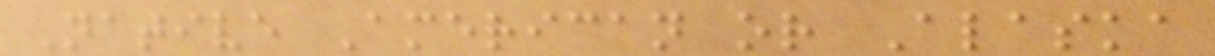Native American or Alaska
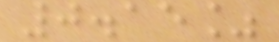0.15%
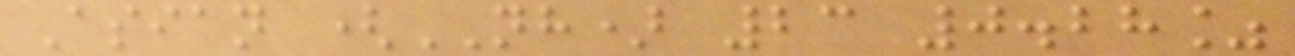Asian (NH) 23 0.28%
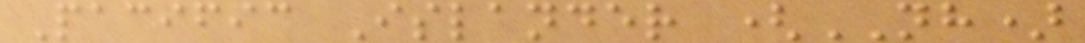Pacific Islander (NH)
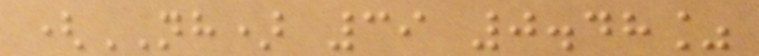(NH) 39 0.48%
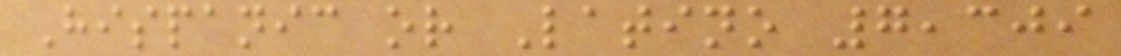Hispanic or Latino 7,309
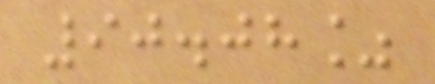90.08%
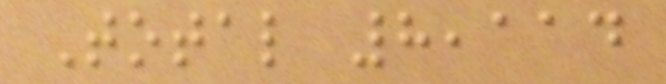Total 8,114
